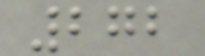272
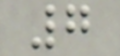7
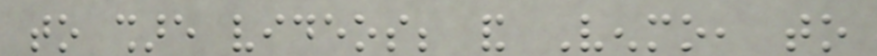to share videos; and Venmo, to
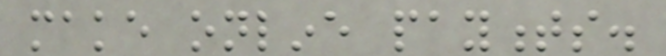make online payments.
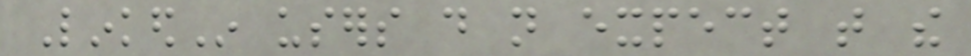LinkedIn users do not expect that the
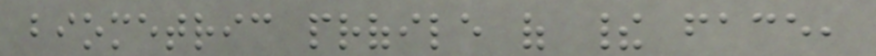biometric profile of their face,
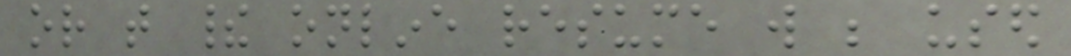or that their online resume will be used
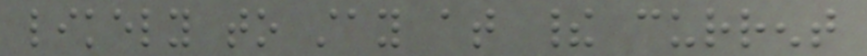likely to stay at their current
